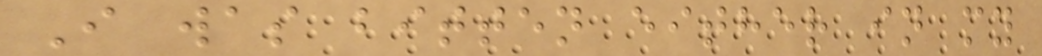I was bitten either in my
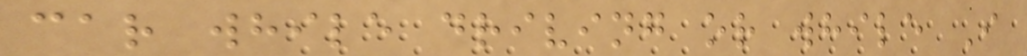car while driving or while I
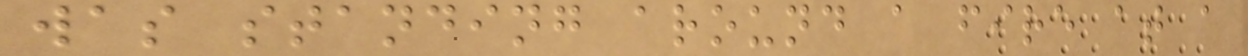was standing around a fire at a
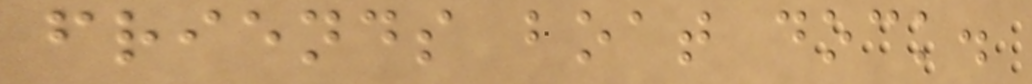friends boat dock.
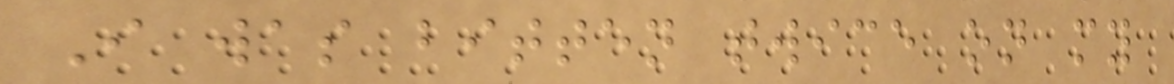I was bitten twice on my
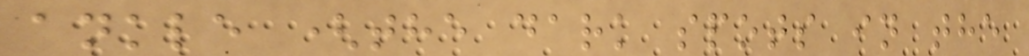ankle (the dark spots in the
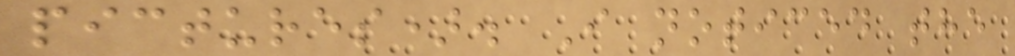pictures). I noticed the
